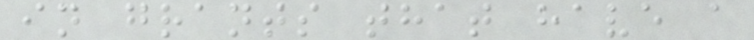in grants that have a
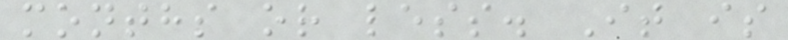months or less. It is
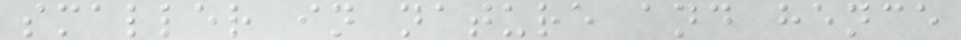smaller in nature and hence
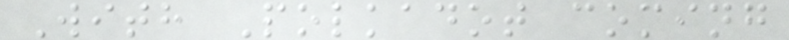With Polkadot coming
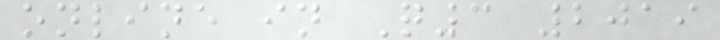online in Q3 2019
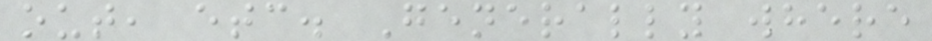out, etc. Generally where
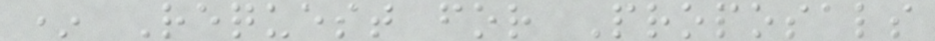* Request for Proposals
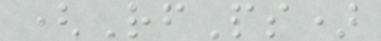(RfPs)
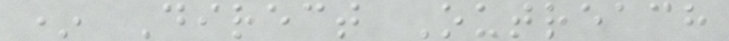* Direct Outreach
